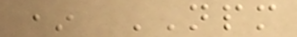* NPM
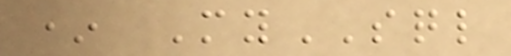* MySQL
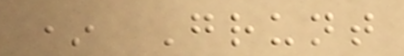* Grunt
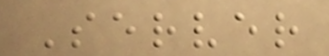Server
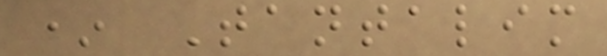* Tantalim
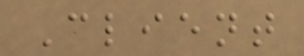Client
